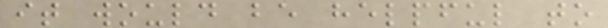it would be helpful to
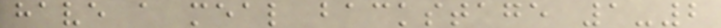have a meal backstage 1-2
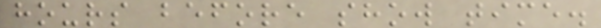hours before show time.
